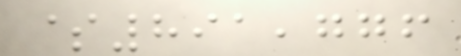$891,776
